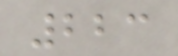223
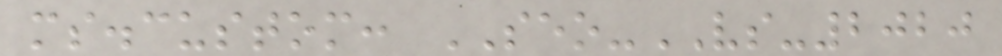ms.custom: SEO-VS-2020
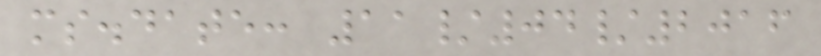ms.date: 11/04/2016
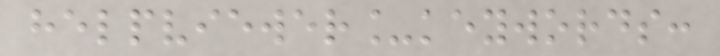helpviewer_keywords:
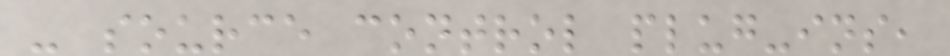- source control plug-ins,
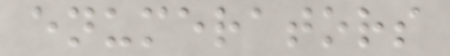enumerators
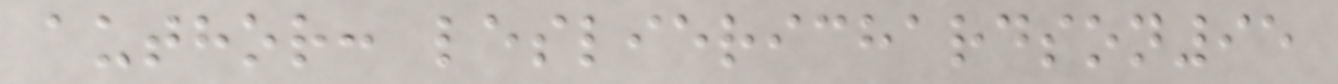author: leslierichardson95
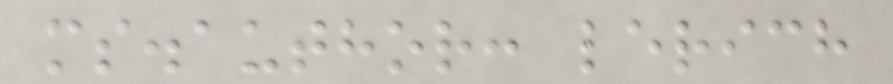ms.author: lerich
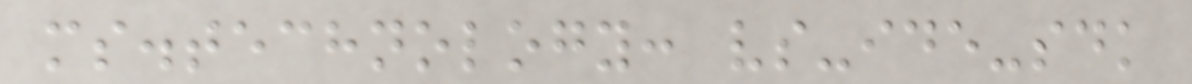ms.technology: vs-ide-sdk
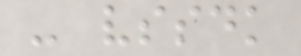- vssdk
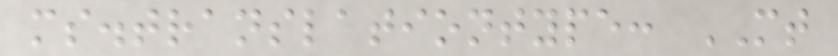ms.translationtype: MT
